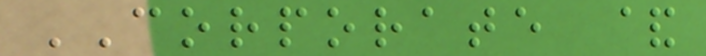CORPORATE &
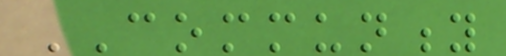COMMUNITY
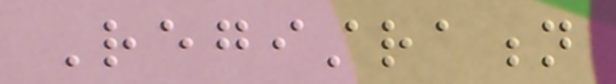Registration
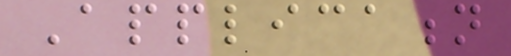Application
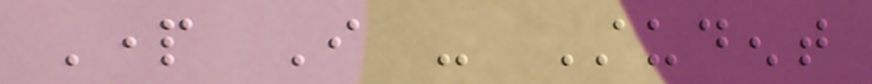Part I - Student
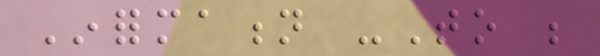Information -To be
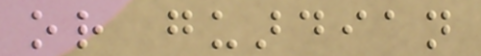or guardian
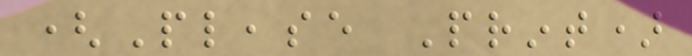(Please Print)
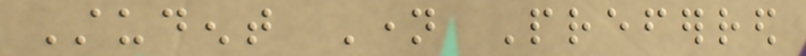Student Name Preferred
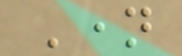Name
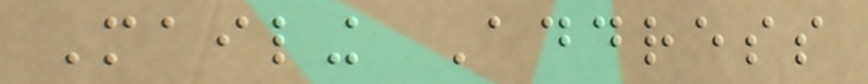Mailing Address
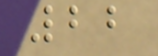22
